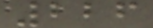226
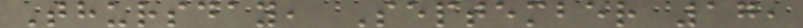Thursday, September 17,
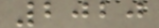2020
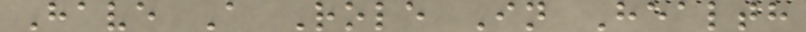Have A Role In Health
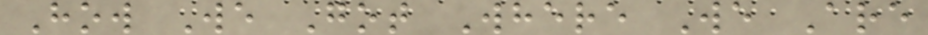How We Got Where We Are
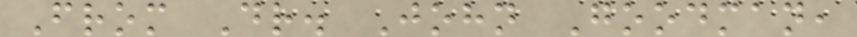From Dr. John Goodman,
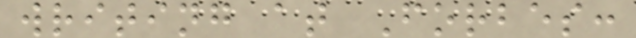writing at Forbes:
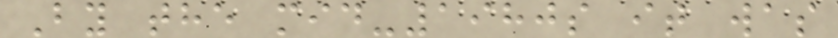By the mid-1980s it was
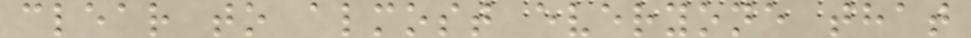clear to almost everyone that
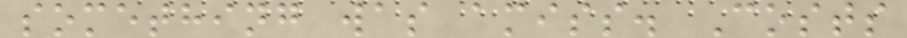something was amiss. Costs
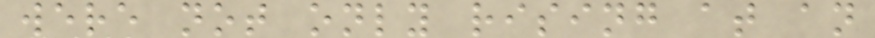were not only rising at an
